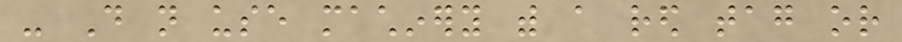- Do not use machinery with a red tag or
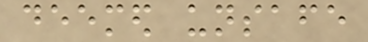deemed unsafe
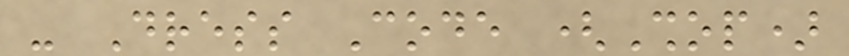- Dress Code (Shop)
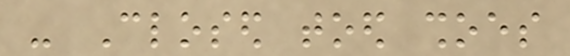- Closed toed shoes
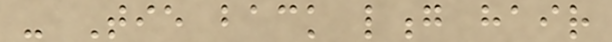- Tie back long hair
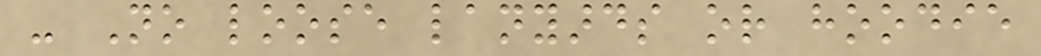- No loose lanyards or hoodie
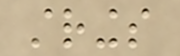strings
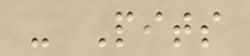- Pits
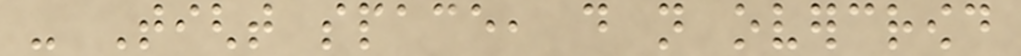- Tight space, do not overcrowd
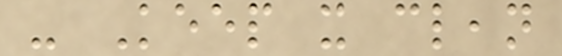- Keep it clean
